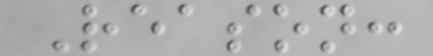Reason:
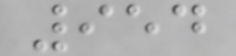954
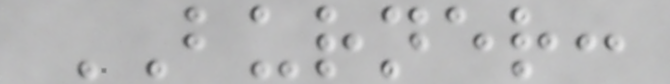BURNER:
